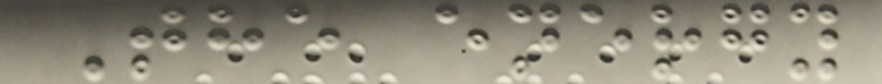The energy
